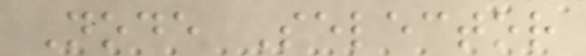Node Selector
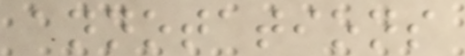annotations
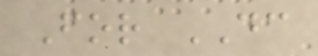For DC
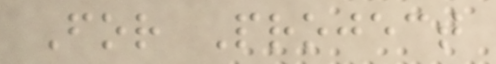For Project
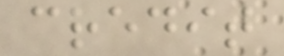credit
